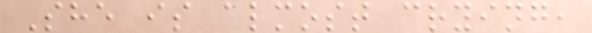She is almost crying,
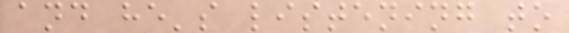and he's listening to
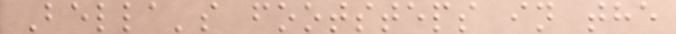Bella's footsteps in the
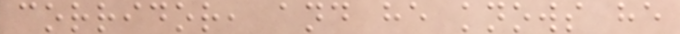corridor, and he knows he
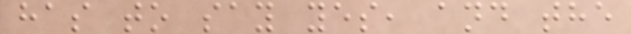has to say yes, and the
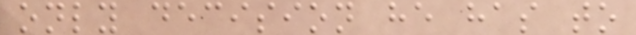only decision he has to
